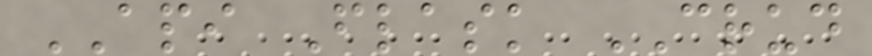API Flask CRUD
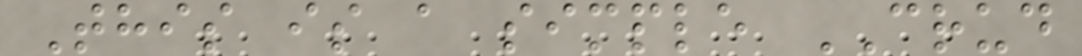This is a simple CRUD
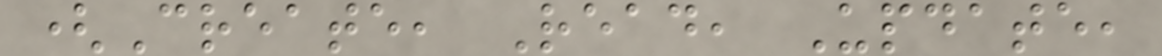(Create, Read, Update,
